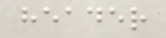header
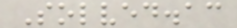Solved.ac
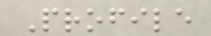Profile
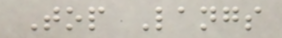Top Langs
